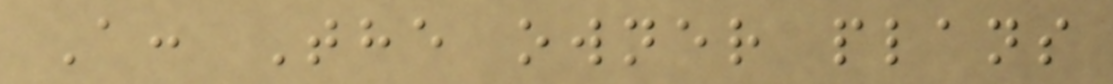A: The owner plans
